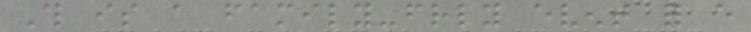This is a family-friendly event for every
